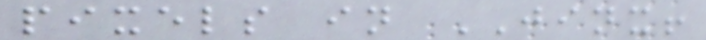pixels in JINX!
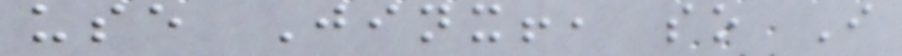use Jinx!, so I
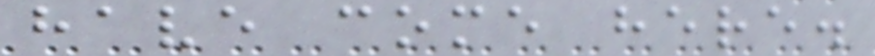have come here.
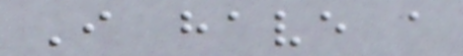I have a
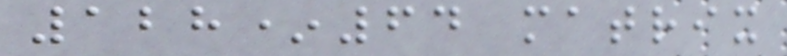128*64 matrix
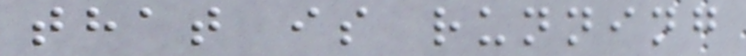that is running
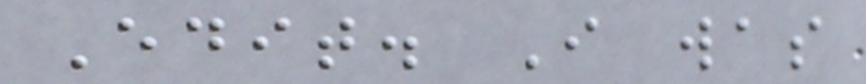Edit. I was
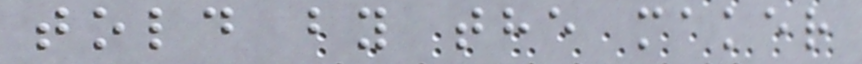told by the maker
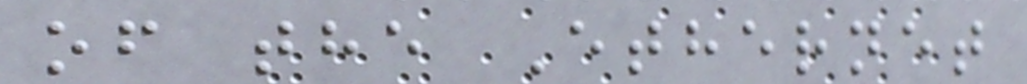of the Ethernet
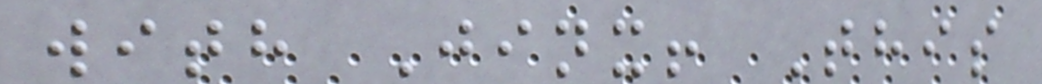with Jinx! This
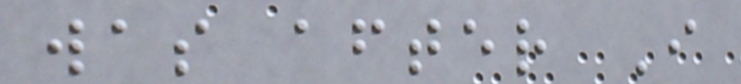was after I
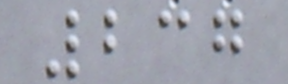237
